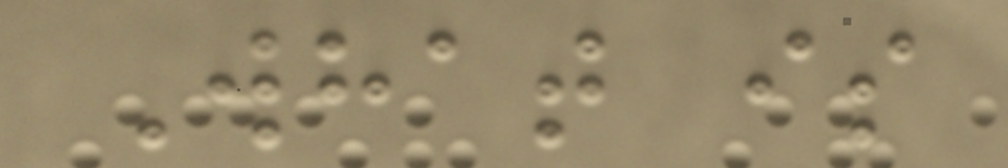What is
